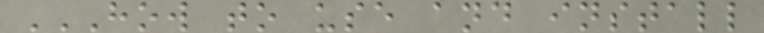HOW TO USE AND INSTALL
